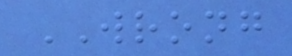WRONG
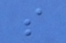s
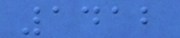1412
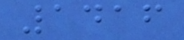1416
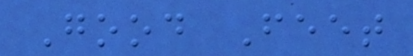Good Feet
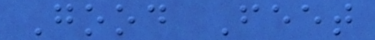Good Feet
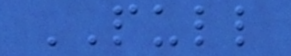PULL
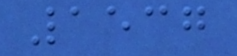1537
